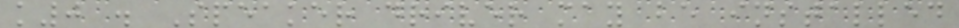k0 . Speaker driver may be installed
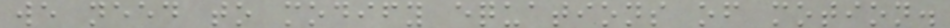we need to modify equations of motion.
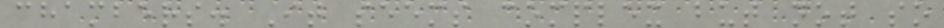chambers. It seems complex but not so
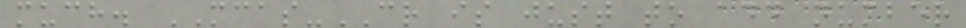much. MCAS-CR is just to add number
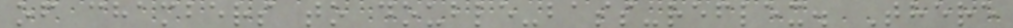of chambers to double-bass-reflex. There
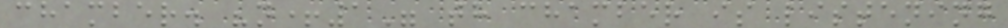chamber. "n+1" th chamber is listening
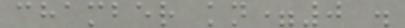chamber kn=0 .
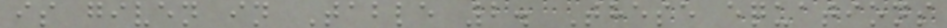is given in Table 2. These equations
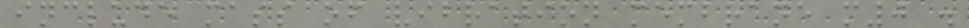include mass of vibration membrane m0 .
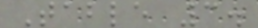Table 3.
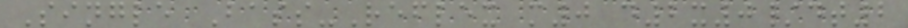Single Bass-Reflex m0 d2x0/dt2
